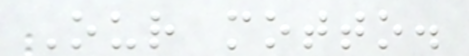Our motto.
